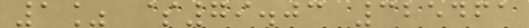1% $79.03 325461
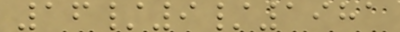16/9/1981
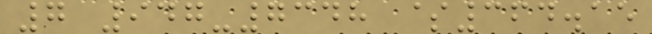7 947-7348 $364.15
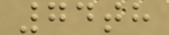74th
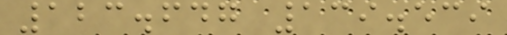123.647 139.539
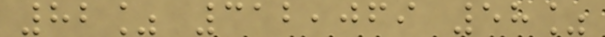82% 312,069 58%
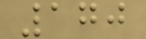170
